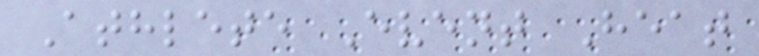Athlete Event Heat
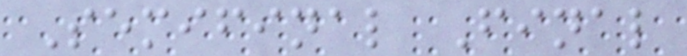Semifinal Final
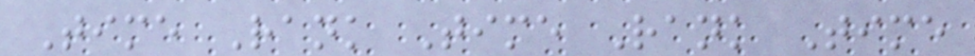Time Rank Time Rank Time
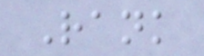Rank
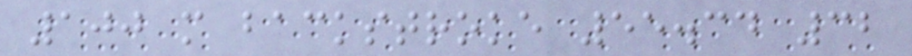100 m backstroke 55.34 32
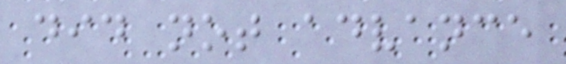did not advance
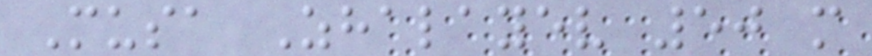Musa Zhalayev 50 m
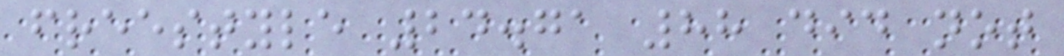freestyle 24.71 88 did not
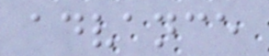advance
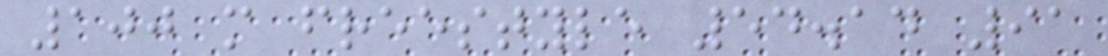100 m freestyle 54.14 91
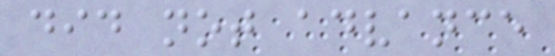did not advance
